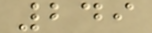249
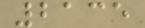2135
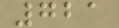721
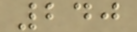240
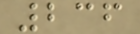236
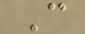C
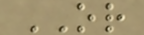OR
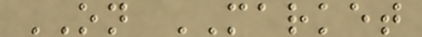ON MARKET
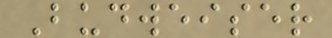Budweiser
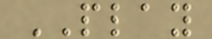PLAY
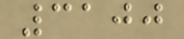3100
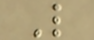L
